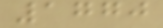1770
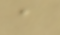a
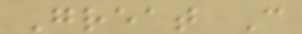Great C
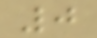0
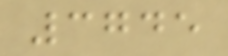3745
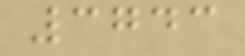3743
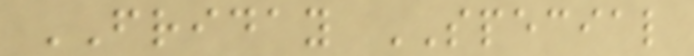FRIDAY SPECIAL
